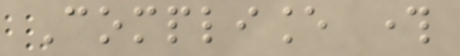Compliance through
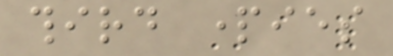third parties
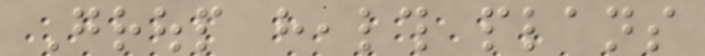Group health plans
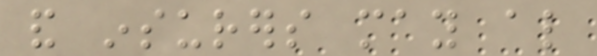and insurers may also
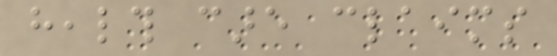health care claims
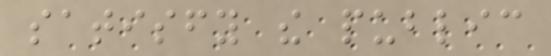satisfy the public
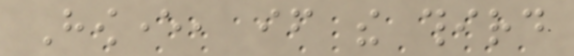However, if the third
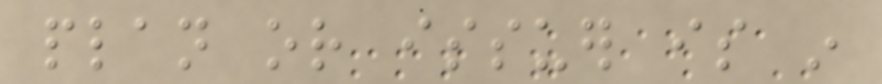plan or issuer is in
